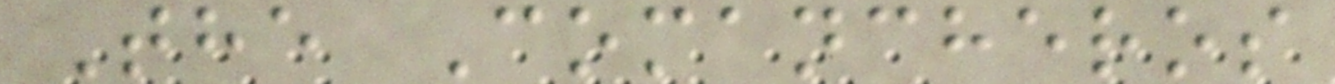The Comancheros
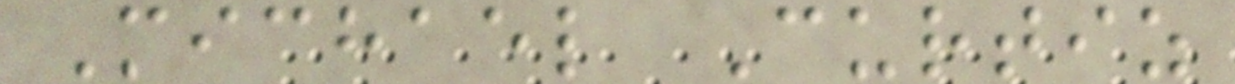Michael Curtiz
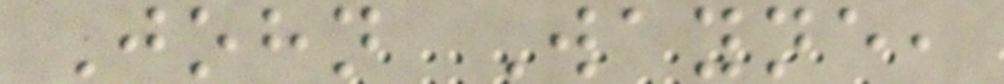John Wayne,
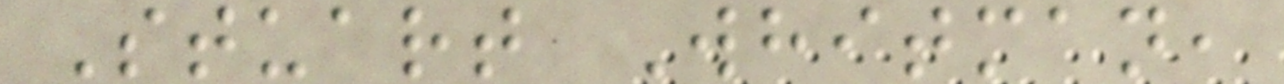Stuart Whitman,
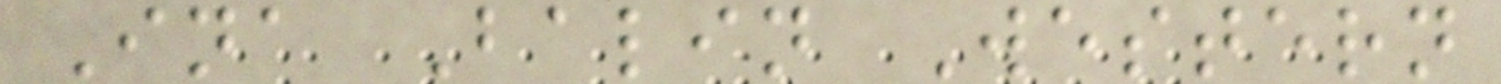Ina Balin Western
